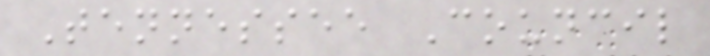Tennessee Council
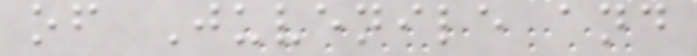of Juvenile and
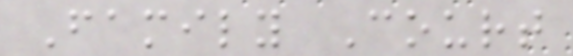Family Court
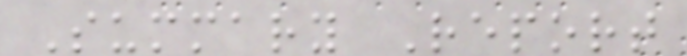Summary Report
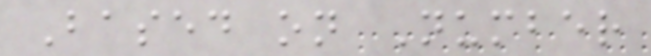Based on Number
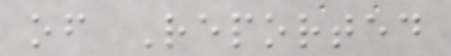of Reported
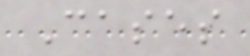Cases
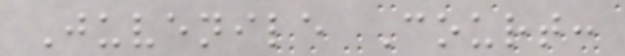Juvenile Court:
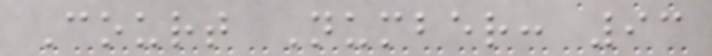Court Number: 93
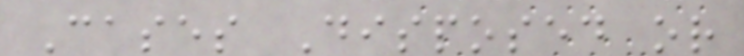Cases Disposed or
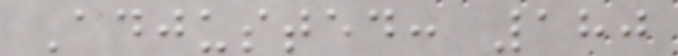Adjusted: 180
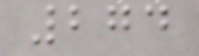274
